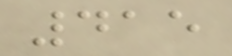415
